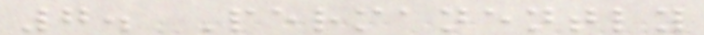7. Permanently
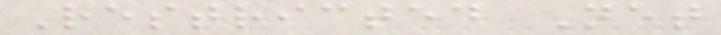Restricted Net
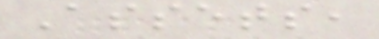Assets,
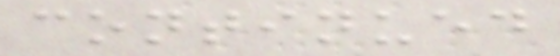continued
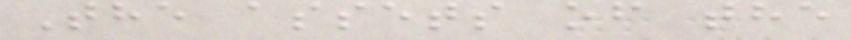The assets of the
